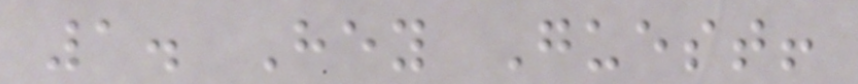1. Hey Guest!
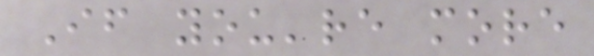If you're more
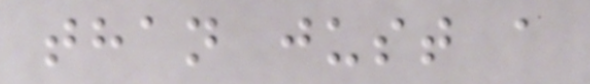than just a
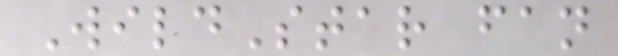WildStar fan
